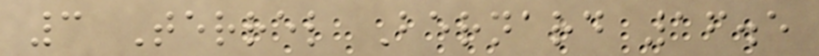3 Terrel Bernard 16.5
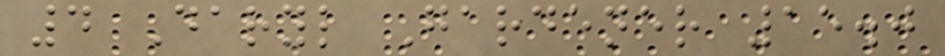4 Daryl Gardener 15.0
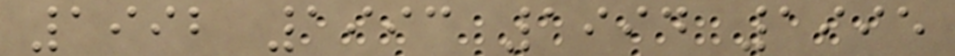1992 1993 1994 1995
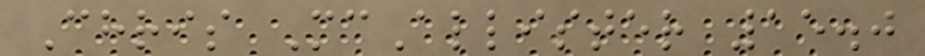Chris McAllister 15.0
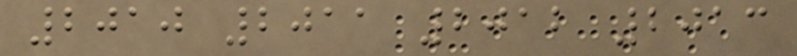2010 2011 2012 2013
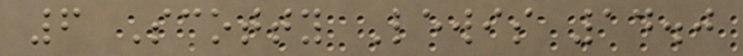6 Scotty Lewis 14.0
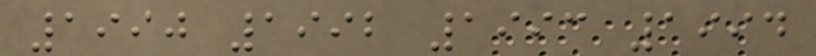1990 1992 1993 1994
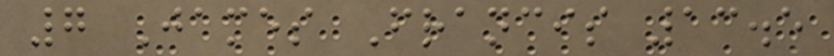7 James Francis 13.5
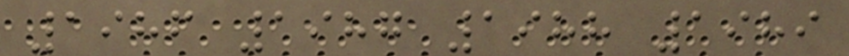1986 1987 1988 1989
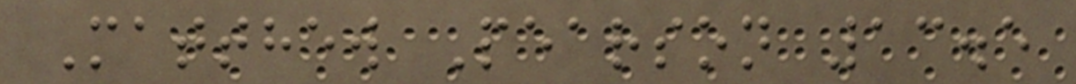Matthew Pearson 13.5
